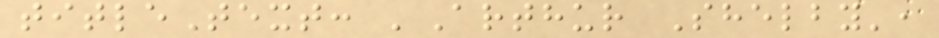titleText: 'Arthur Shelby',
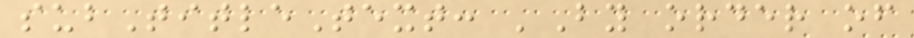subTitleText: 'By order of
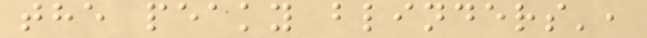the peaky blinders',
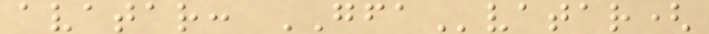avatar: GFAvatar(
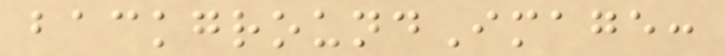backgroundImage:
